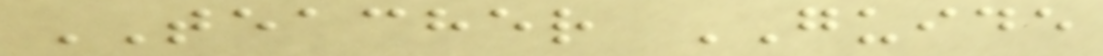TEACHER GUIDE
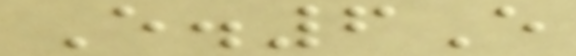E.6E
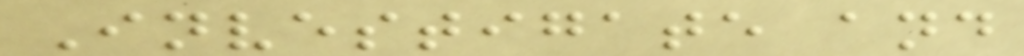Investigate and
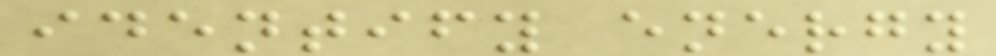identify energy
